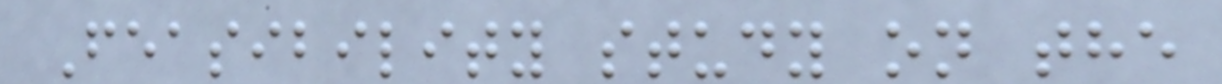Feasibility study on the
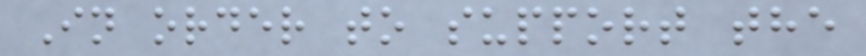In order to support the
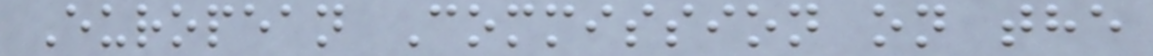European Commission on the
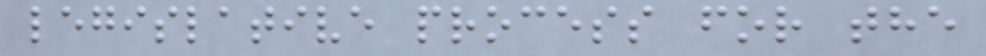legislative process for the
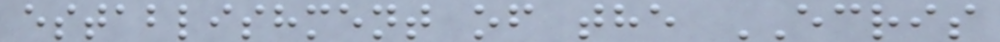establishment of the ECRIS
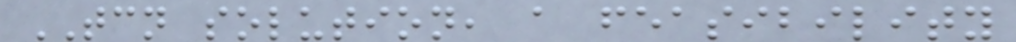TCN solution, a feasibility
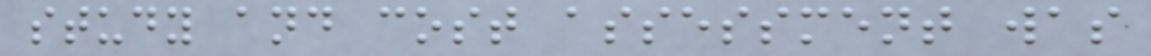study and cost assessment was
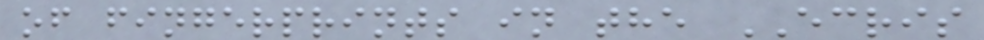of fingerprints in the ECRIS
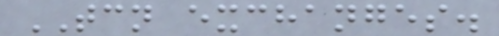TCN exchanges.
